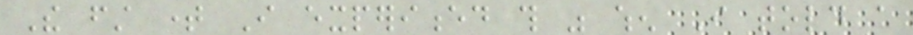The first time I experienced this was when I told a
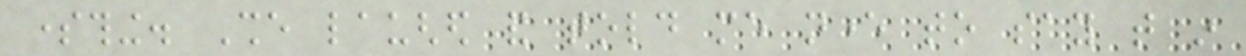something. She laughed and told me never to say that in
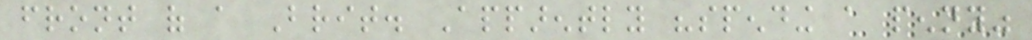front of a Brit. Apparently "spending a penny"
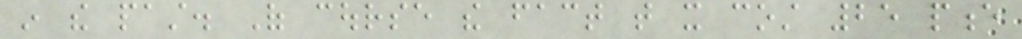in the past. Of course the fact that it cost 25 pence
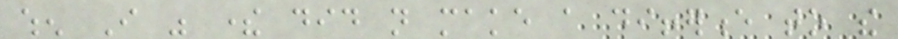when I was there did not make a difference to the
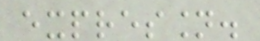expression.
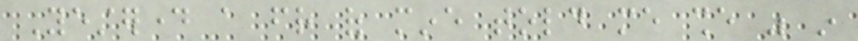Yesterday a friend of mine told me she was in
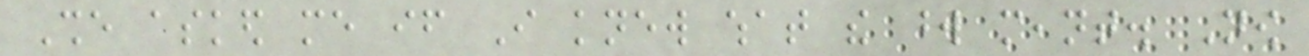She asked me if I knew what the word meant. Now
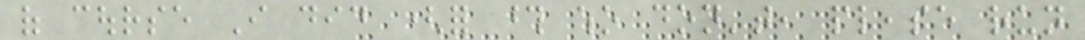of course I did (for those who don't, please run
